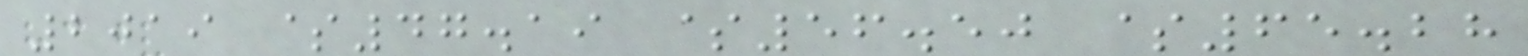2019 $47.19 $56.50 $65.28
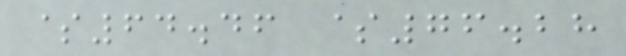$64.46 $76.28
